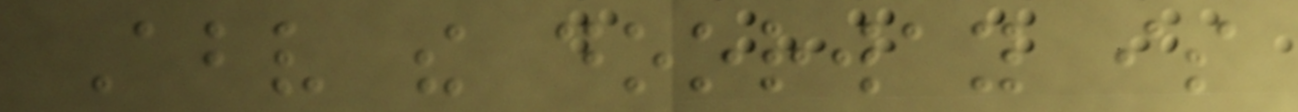Above the doorway is
